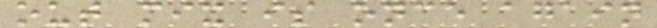out mix is once again
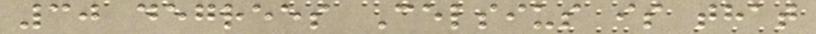30 degrees Celsius is that
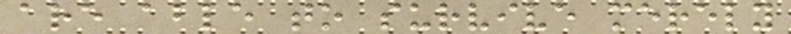are able to survive merely
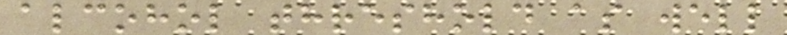alcohol threshold as well
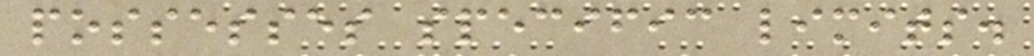possesses specific limits.
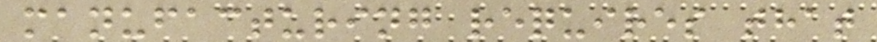manufacturing requires that
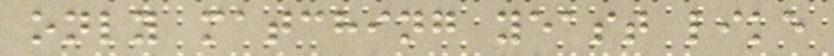only matching yeast like
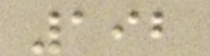192
